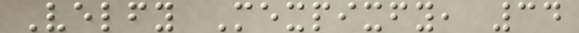Velfy Mexpixfy, 34
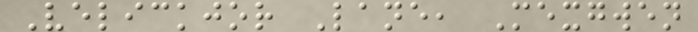Velickjor Lane, Mexgwen
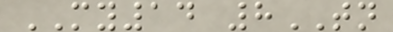MY14 8TN
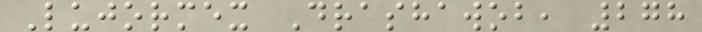Lujormex Drashawob, 278
